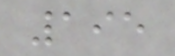195
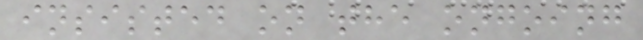insisted on the ongoing
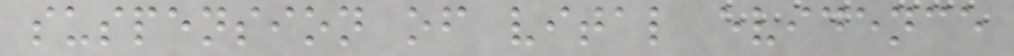suspension of vital evidence
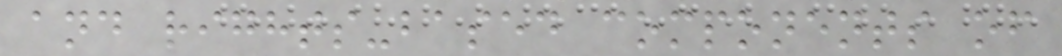and rights-based components of
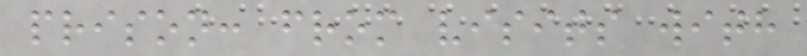prison: from visits with
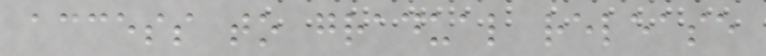access to gradual release
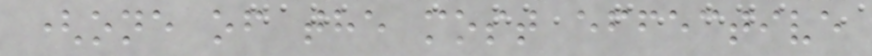(one of the most effective
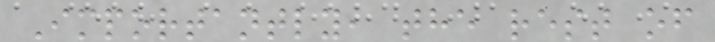Importantly, the rest of
